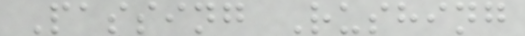Passing Rushing
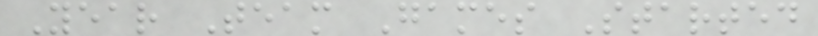Year Team Games Started
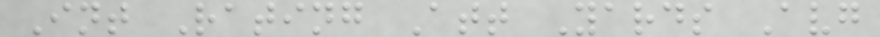Int Rating Att Yards Avg
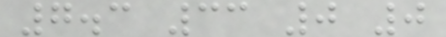7.3 33 0 0
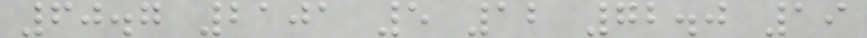60.7 2101 5 12 72.0 19
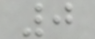0
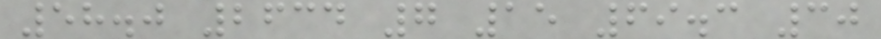58.0 2634 7 15 69.3 30
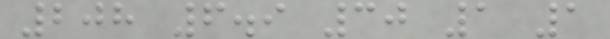208 6.9 30 1 1
